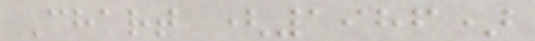Chart (1986)
